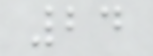24
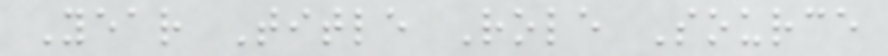Year Title Role Source
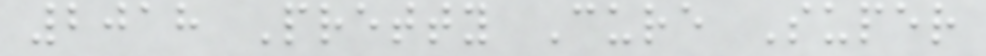2018 Pretty Cure Super
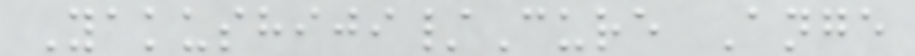Yakushiji/Cure Ange
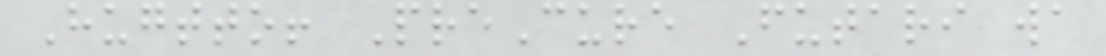Hugtto! PreCure Futari wa
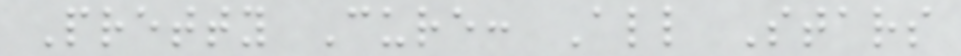Pretty Cure: All Stars
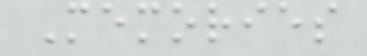Memories
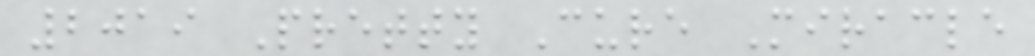2019 Pretty Cure Miracle
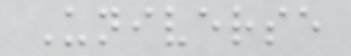Universe
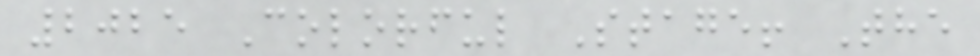2025 Colorful Stage! The
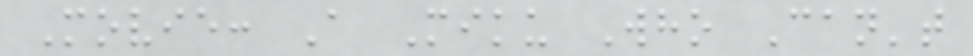Movie: A Miku Who Can't
